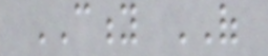CITY OF
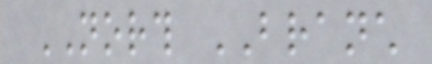NORTH BRANCH
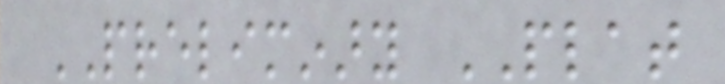PRELIMINARY PLAT
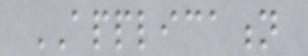APPLICATION
